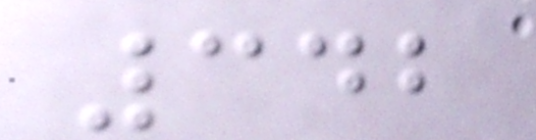342
